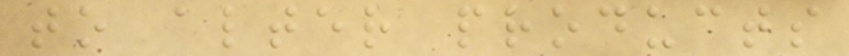to alter products
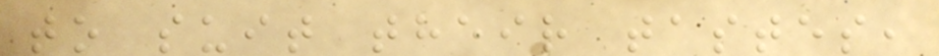to suit their tastes,
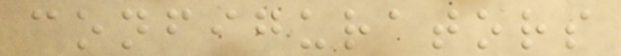configurators
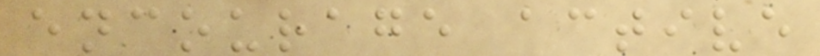encourage active
